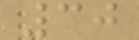30
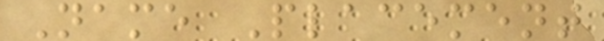Name Placement
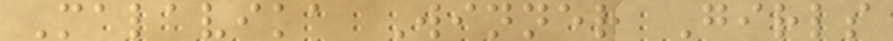Malavika Winner Girls
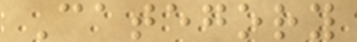Category
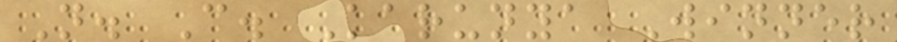N. C. Karunya Winner
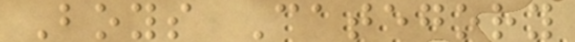Boys Category
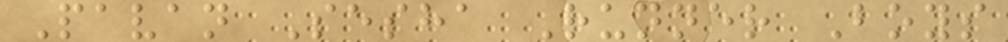Pavan Sesha Runner Boys
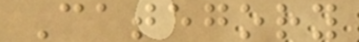Category
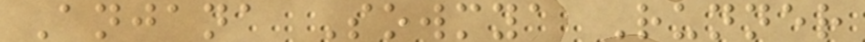Anjana Sowmya Runner
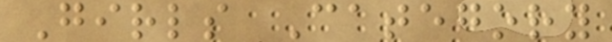Girls Category
